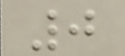0
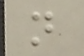n
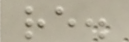re.
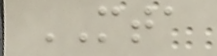MTA
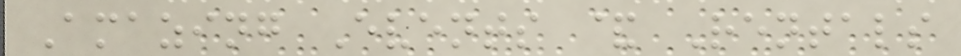Amazing Events & Rentals
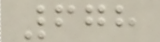678
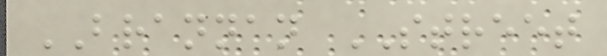BRANNAN STREET
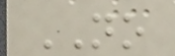NO
